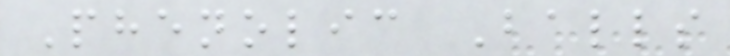Phenolic Balls
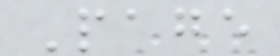Page
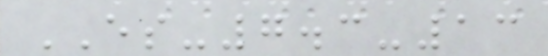ES-7.3-13
